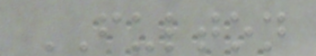FULTON
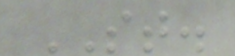ST.
